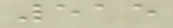515
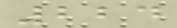224
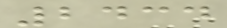2434
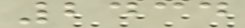2434
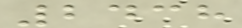2438
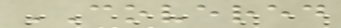COVERED
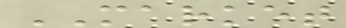MARKET
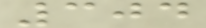304
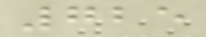725
